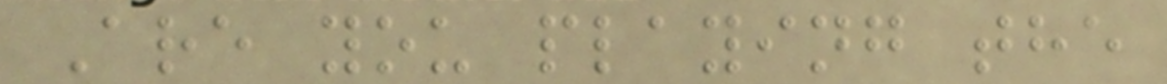Are you playing the
